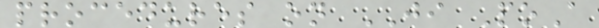procedures on JI PoA
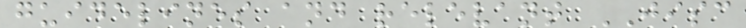guidelines and relevant JISC
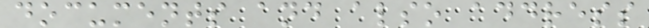documents and also address
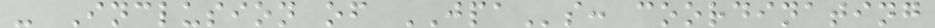- Inclusion of JPAs: coordinating
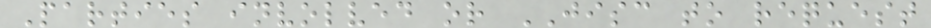Parties involved or JISC to request
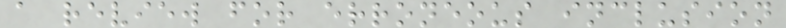a review for erroneous inclusion
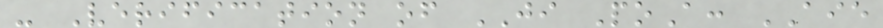- Verification of JI PoA: AIE
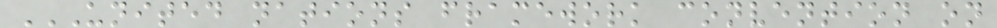UNITED NATIONS FRAMEWORK CONVENTION ON
